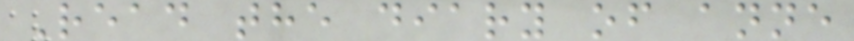Read the diary of anne
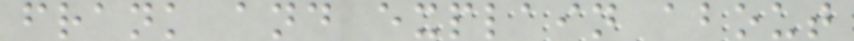frank and explain about
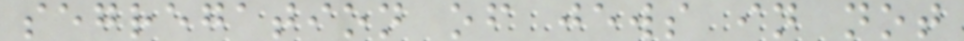segregation of jews in not
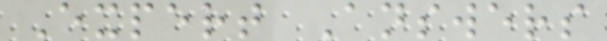Expert Answers
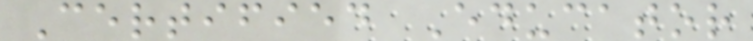Certified Educator
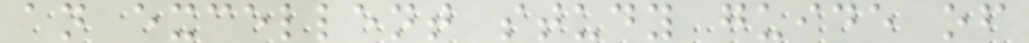an excellent study guide of
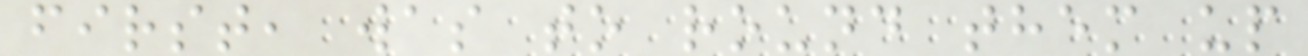first, was to round them up
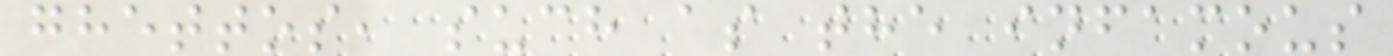ghettos, such as the infamous
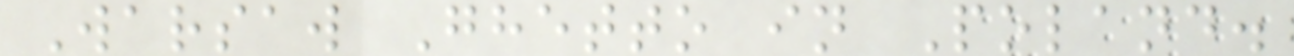Warsaw Ghetto in Poland.
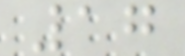17
